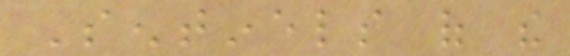Sentinels of the
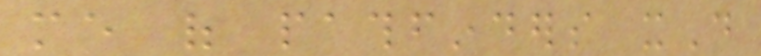me of pathfinders xD
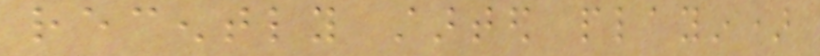recently started playin)
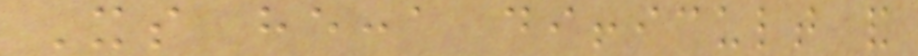Its hecca difficult and
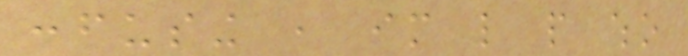confusing , im like people who
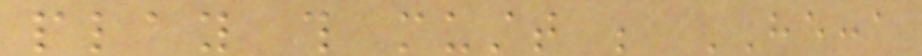play this mustt be HECCA
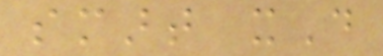smart xD
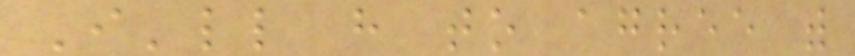I'll have to agree with
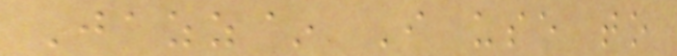Jazz~ I use to
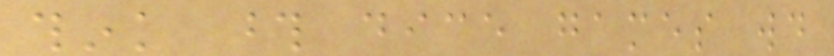think those dice games would
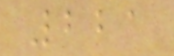221
